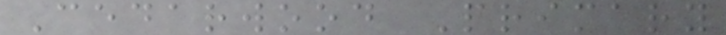Cedarwood Primary
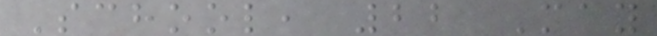School, 22 May
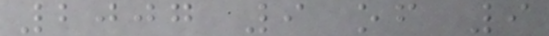2007 9 of 9
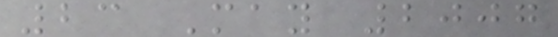23 May 2007
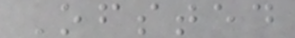Ofsted
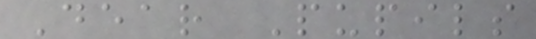Dear Pupils
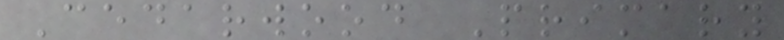Cedarwood Primary
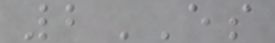2ES
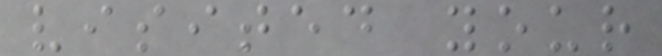visited your
